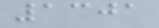1301
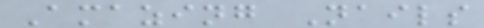Amazing Nails
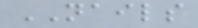NAILS
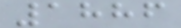1886
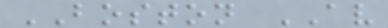BOSTON AV
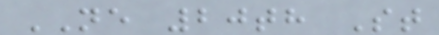NE 20th St
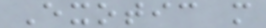Exotic m
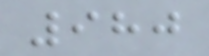980
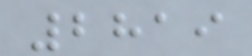2819
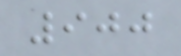900
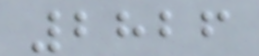2826
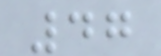47
